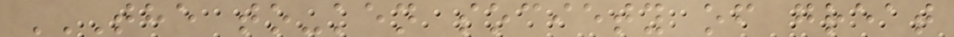THE TO-KEN SOCIETY OF GREAT
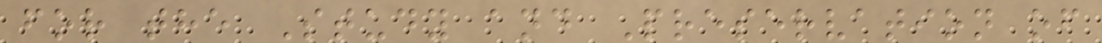for the Study and Preservation of
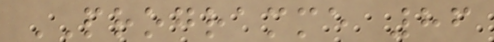PROGRAMME 86
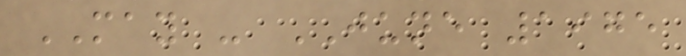MAY - JUNE 1975
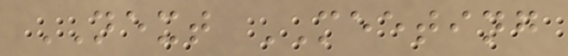NEXT MEETING
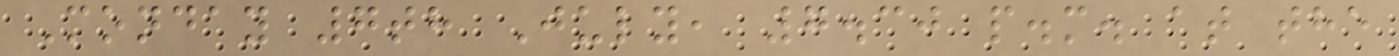Monday 7th July, 7.30 p.m. at the
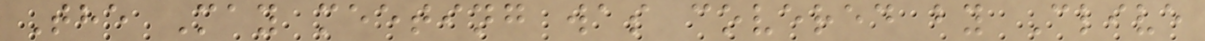The May meeting was covered by Clive
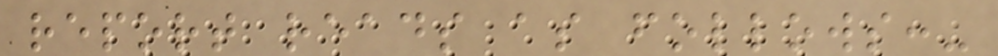report reads as follows:-
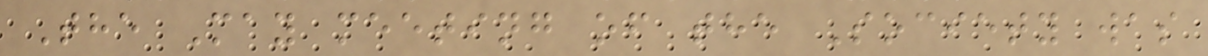The May meeting of the Society was
